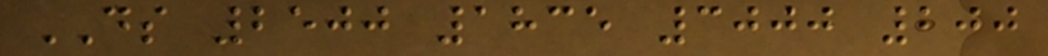DS 2500 1835 3000 200
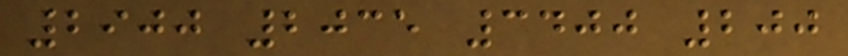2900 2035 3400 200
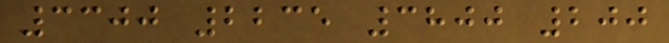3300 2235 3800 200
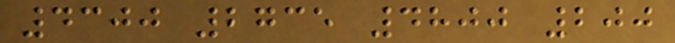4300 2735 4800 200
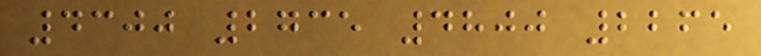4300 2735 4800 2265
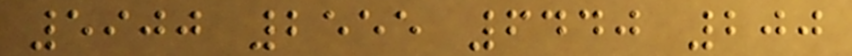5900 2555 6440 200
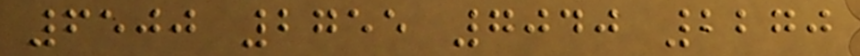6500 2755 7040 2270
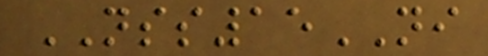NSS15NI
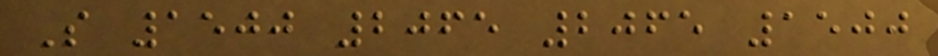S 1500 2065 2065 1500
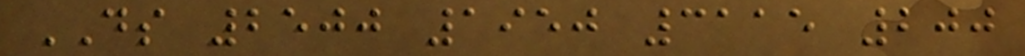DS 2500 1950 3115 200
